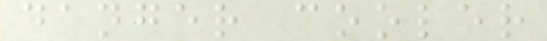danger cooler
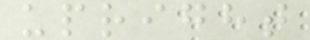upright
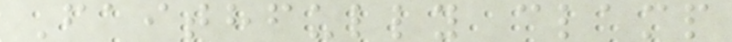Faithfully clamp
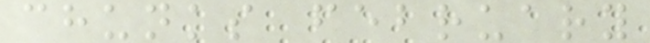chunks february
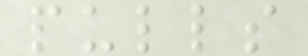pulls
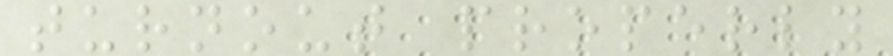turnout properly
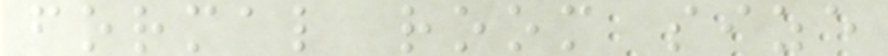formal room size
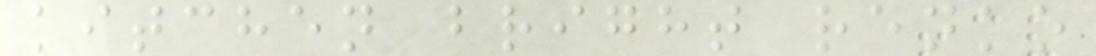kitchen bright renko
